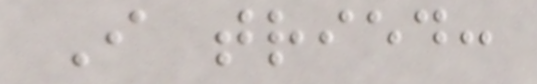I tried:
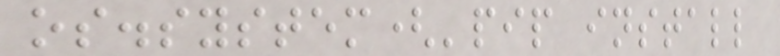os.system('pip install
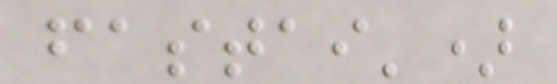fastai')
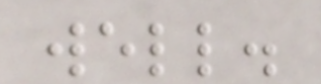well.
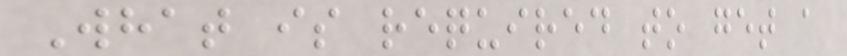What is required to get a
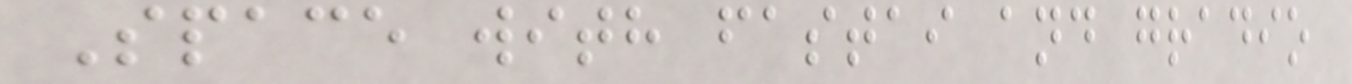Space with fastai and gradio
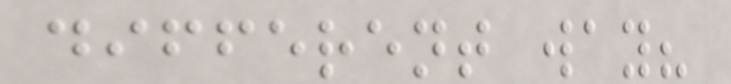different way?
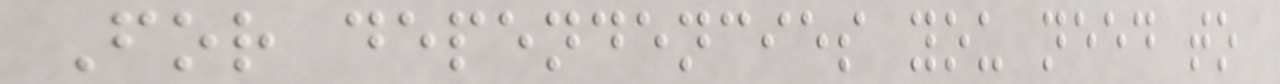For dependencies you need to
